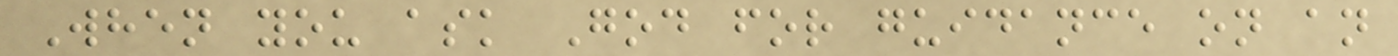When you ask God for guidance on an
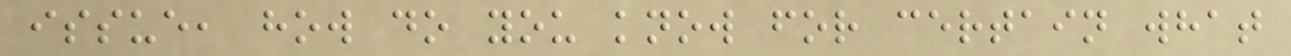issue, how do you know for certain what
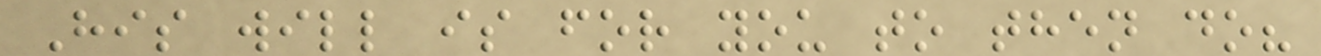His will is for you to then do?
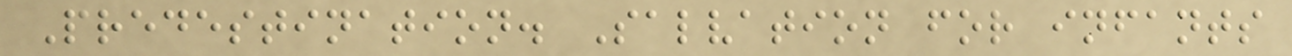Predestination. Salvation for infants
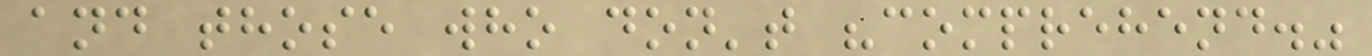and those who don't "comprehend."
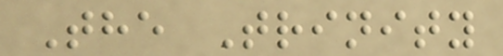The Trinity
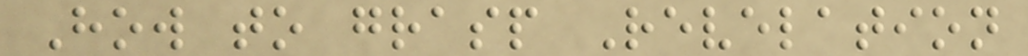How to grasp Revelation
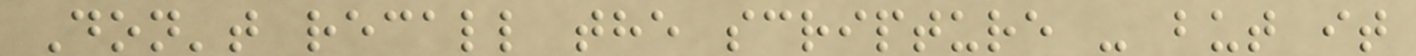Don't recall the scripture - but it
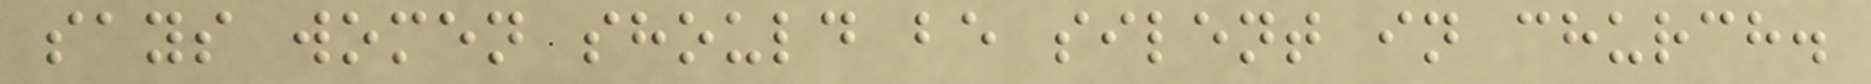says women should be silent in church.
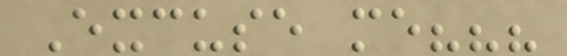Excuse me???
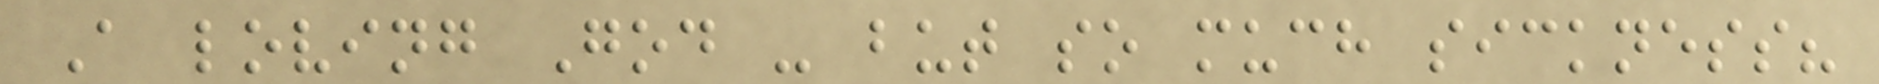A loving God - but so much sickness?
